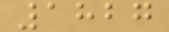1827
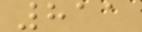811
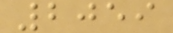2059
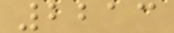2213
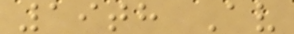19th Av
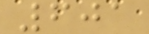601
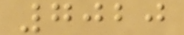7020
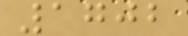1702
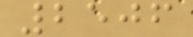2506
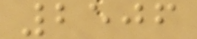2506
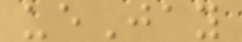ueJay
